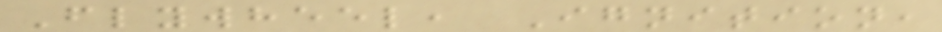Flywheel, Ignition,
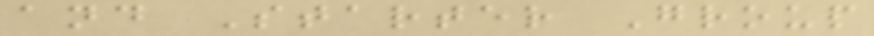and Starter Group
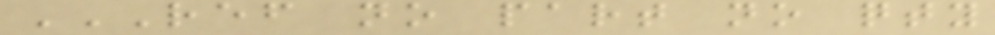REF NO PART NO QTY
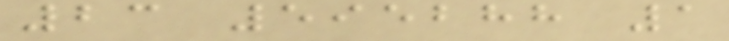23 595288 1
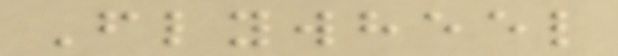Flywheel
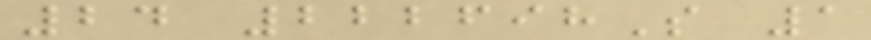24 222698S 1
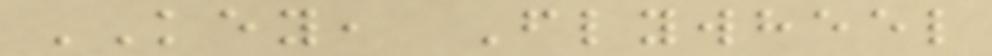KEY, Flywheel
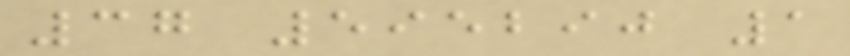37 595290 1
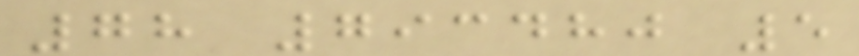78 793480 5
